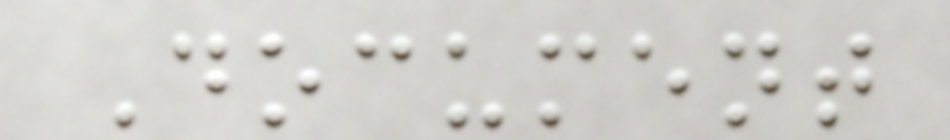Document
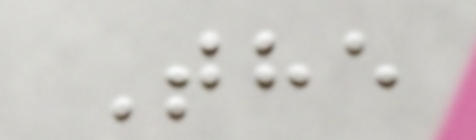The
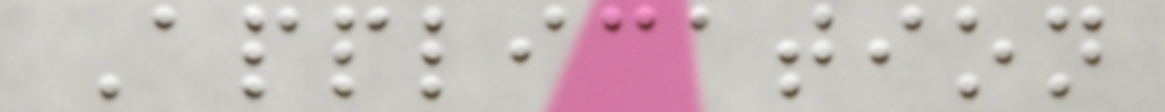Application
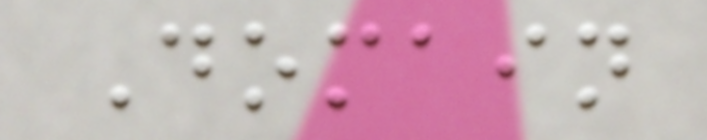Domain
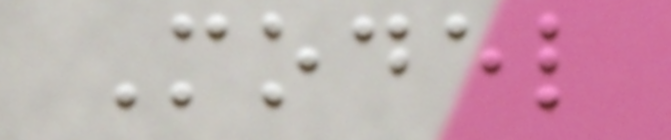Model
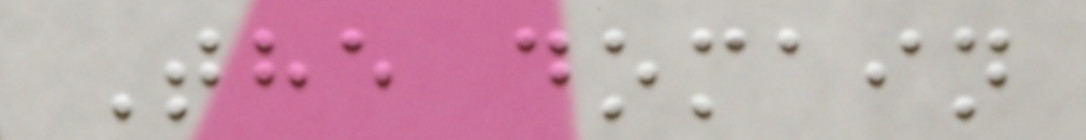The domain
